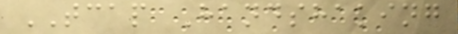TCAP Handshaking
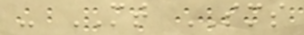- MT SMS
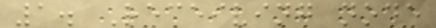1. Receiving node
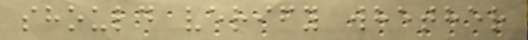should verify whether
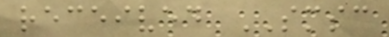received SMSC
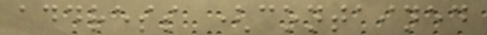address (contained
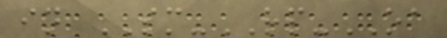in SM-RP-OA
